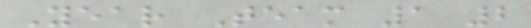Year Team 1 2
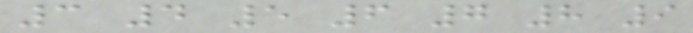3 4 5 6 7 8 9
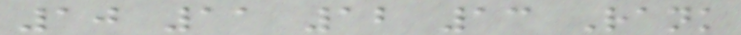10 11 12 13 Rank
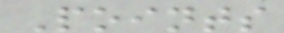Points
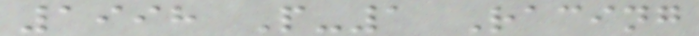1998 P-1 Racing
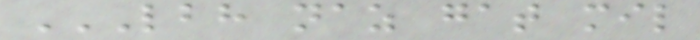LBH NAZ GAT MIL
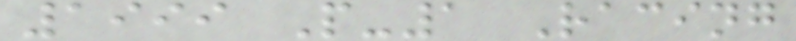1999 P-1 Racing
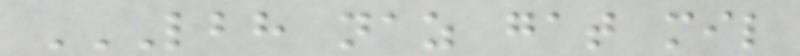LBH NAZ GAT MIL
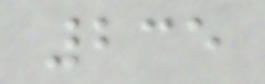235
